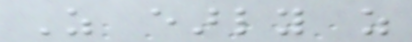As early as
